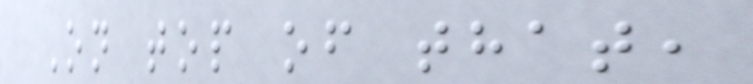On top of that,
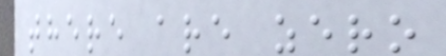there are zero
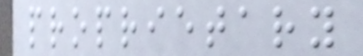proprietary
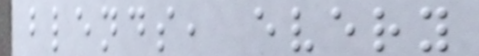blends, every
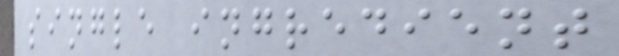single ingredient
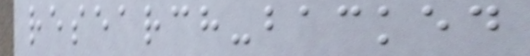research-backed
